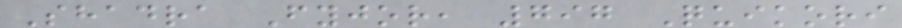Shadra Fyjor, 797 Quikori
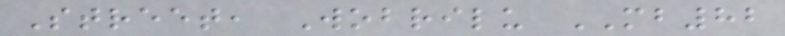Street, Wobrilu MB82
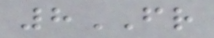8FR
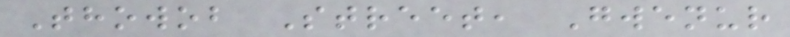Thowob Street, Gwenur
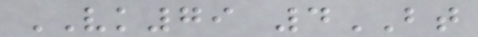VK79 4BT
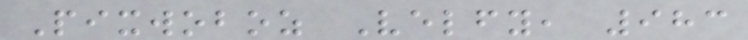Pixwoboz Velfy, 983
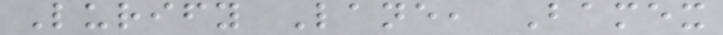Lurify Lane, Bamex
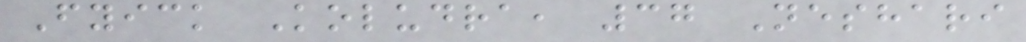Fyick Koludra, 37 Neshari
